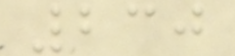230
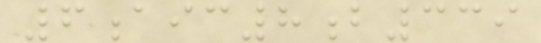6aic8b339
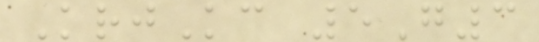KrjKc 5G3
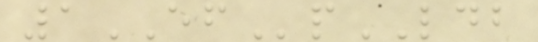1EFpLDB
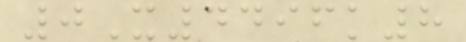0X4496k8
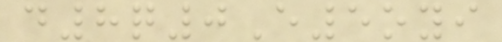d8q0E5oyi
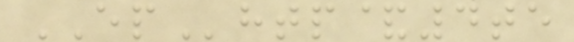EPhtp&4te
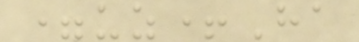=uz+Ha
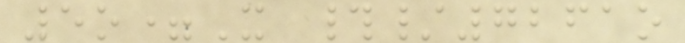5o=X #/7261o
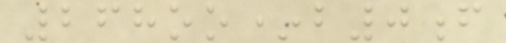268oo*b0f
